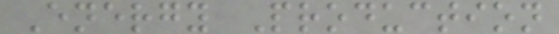Energy Production
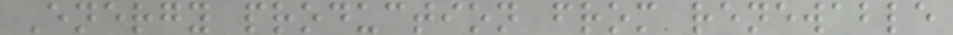Energy production from renewable
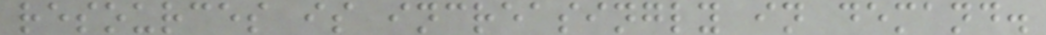resources is increasingly in demand.
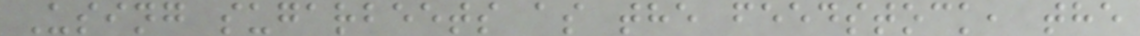Using sugarbeets as the feedstock, the
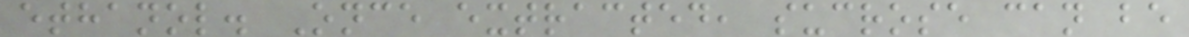ethanol. Once extracted, sucrose can be
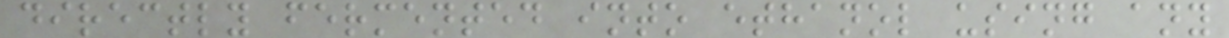directly fermented into ethanol using any
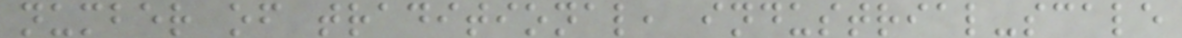number of traditional, industrial-scale
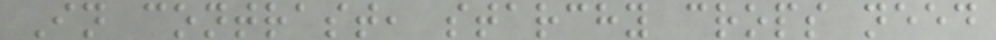In contrast, starchy crops need
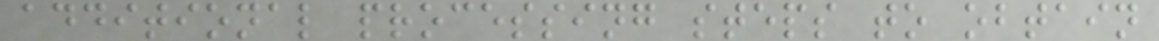additional processing steps to obtain
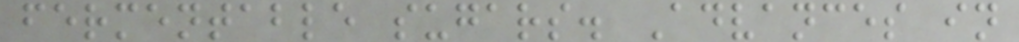fermentable sugars. Advances in
